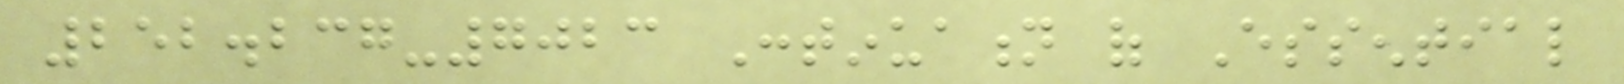252.237-7023 Continuation of Essential
